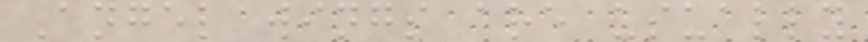Angel wings are usually
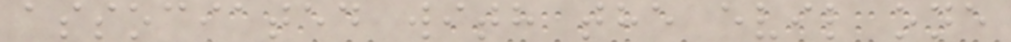associated with the evil one
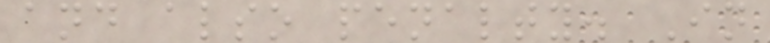and also penalty. In
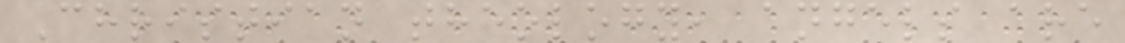Christian theology, angels are
